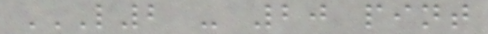L2 - 20 PINT
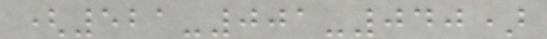(521-001-040)
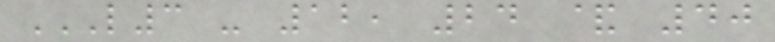L3 - 12, 24 & 40
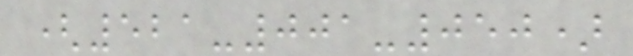(521-001-050)
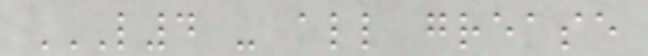L4 - ALL GREASE
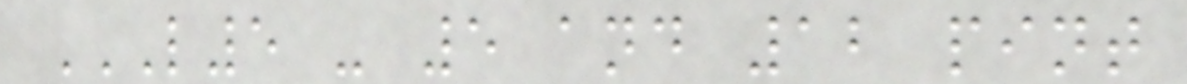L5 - 5 AND 12 PINT
